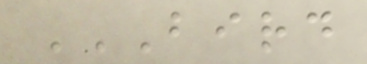BIRD
